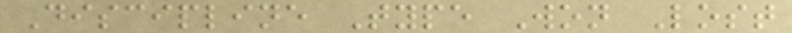Discipline Type Won Lost
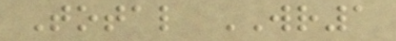Total WR1
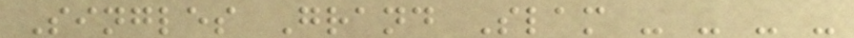Singles Grand Slam - - - -
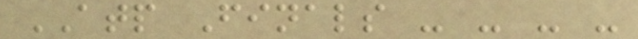ATP Finals - - - -
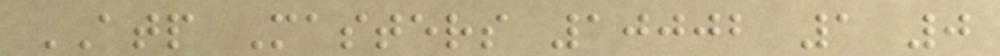ATP Masters 10002 1 0
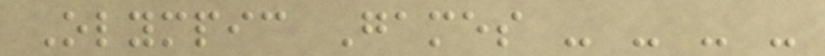Olympic Games - - - -
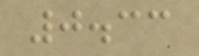0.33
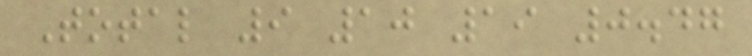Total 9 10 19 0.47
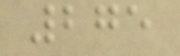275
